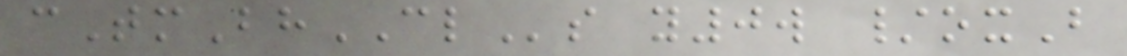cTmBhCLs y0w /oxB
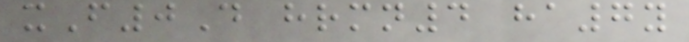xF0D hrmn4 ha7y
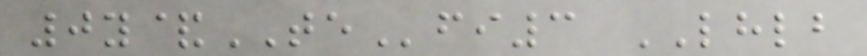0y&TEfi3 LHLB
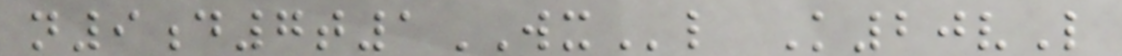n9d7t1WXl K20vL
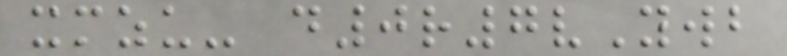xmzu- d0r7vYwb
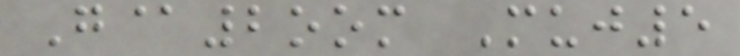G@2oom Muj5
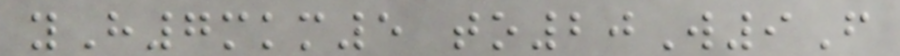yH7mkm5 to20W9F
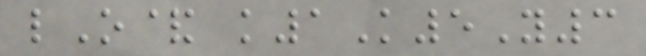lO& k1K5Y3
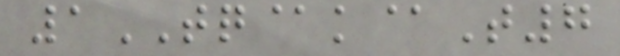1TQ@k@T7
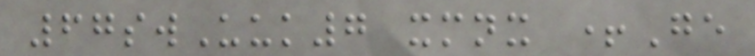67swUuk7 xmnx +Ge
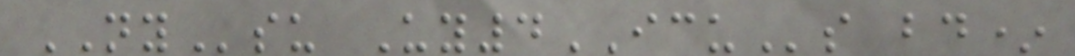NYsu Uy4ICUs bd*
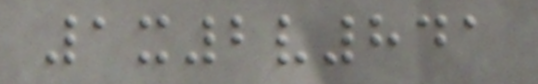1x2v841
